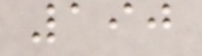190
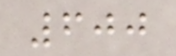600
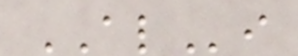ALi
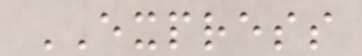EXPRESS
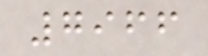7966
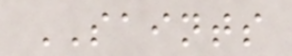SAINTS
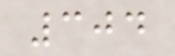304
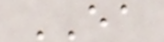EA
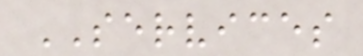SERVICES
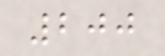200
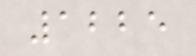1225
